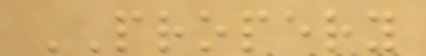PROPERY
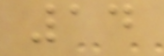14
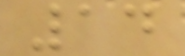14
